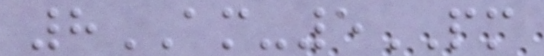8AM-5PM
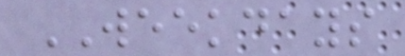WEEKDAYS
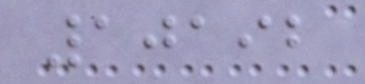10192
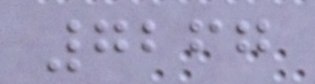7267
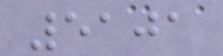5101
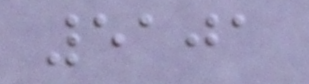5101
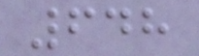648
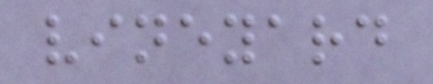vineyard
